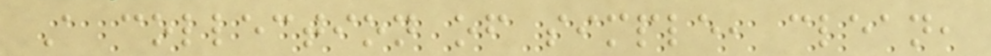A collection of simple, clean,
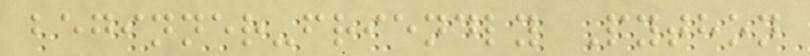beginner-friendly Python
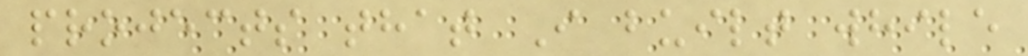projects that I built while
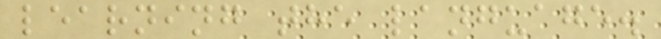learning the language.
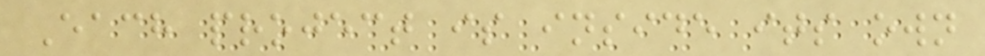Each project is inside its own
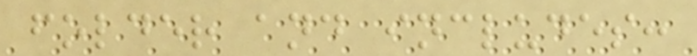folder and includes:
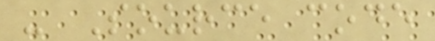- Source code
